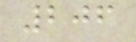206
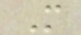M
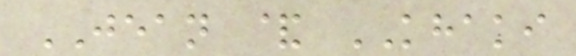JEAN & KHAKI
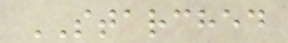STARCHED
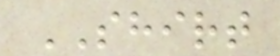SHIRT
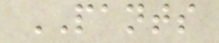PANTS
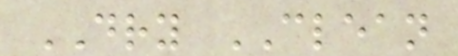DRY CLEAN
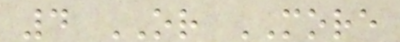4 OR MORE
